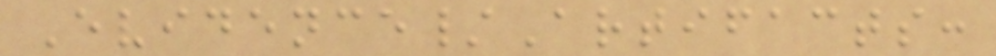Evidence/Artifacts:
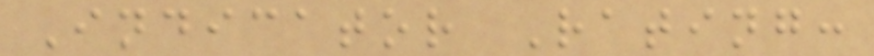Indicator Rating:
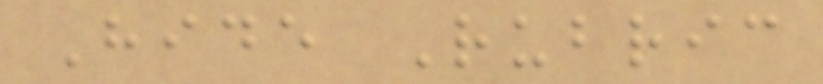Hide Rubric
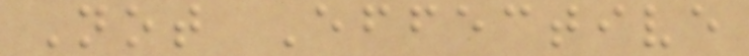Not Effective
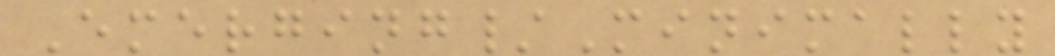Emerging/Minimally
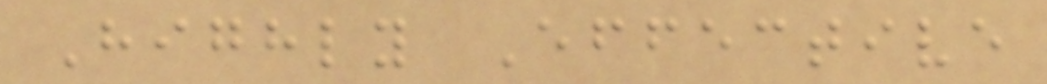Highly Effective
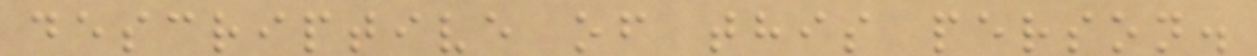descriptive of this person.
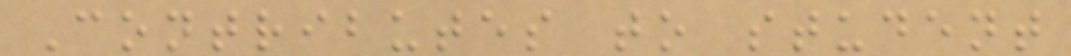Contributes to student
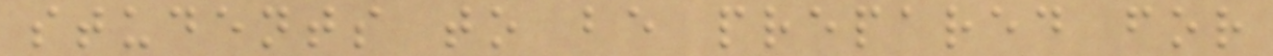students to be prepared for
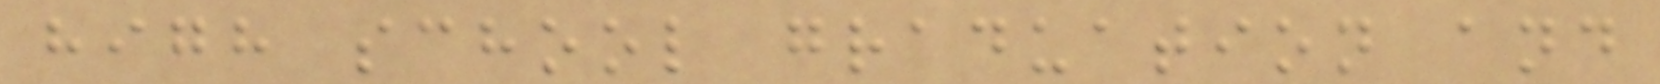high school graduation and
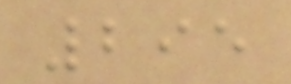295
